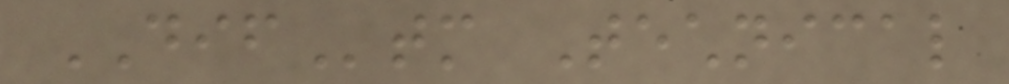DIFtm Technical
